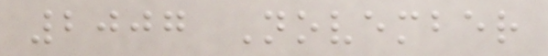2007 November
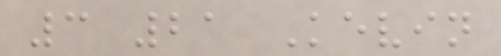3 21 Kevin
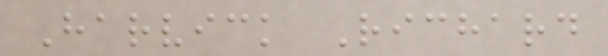Harvick Richard
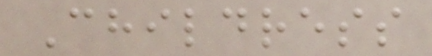Childress
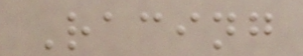Racing
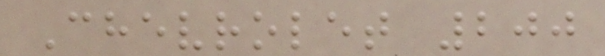Chevrolet 200
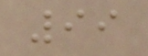99
